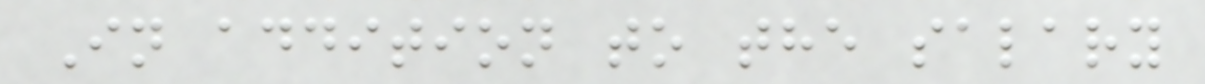In addition to the salary
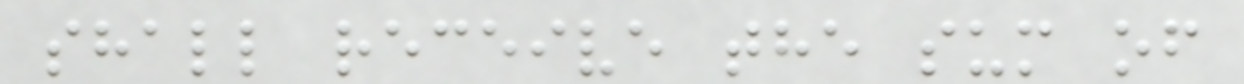shall receive the sum of
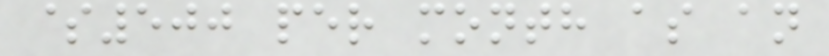$500 per month as an
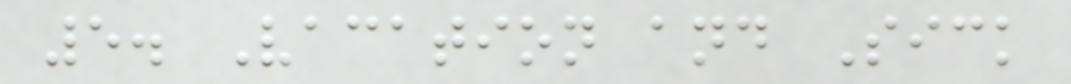5. Vacation and Sick
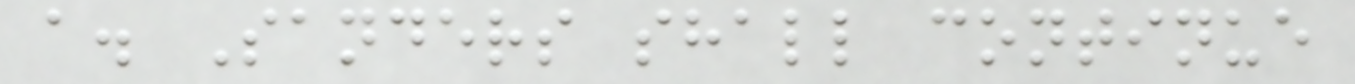a. Sanders shall continue
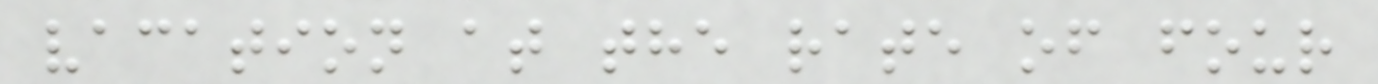vacation at the rate of four
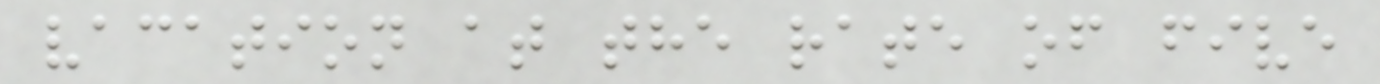vacation at the rate of five
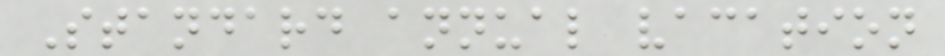Standard annual vacation
